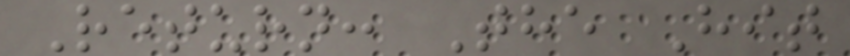Return: The Hit
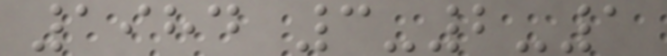1984 3-2-1
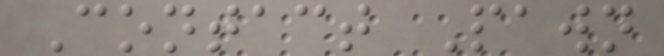Contact Pawn
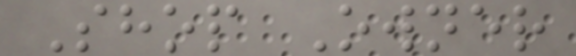Shop Owner
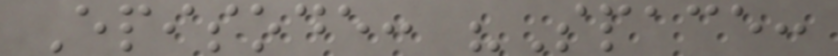Episode: "Space:
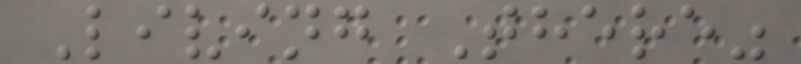Living There"
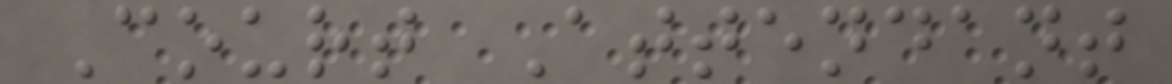Court Attendant
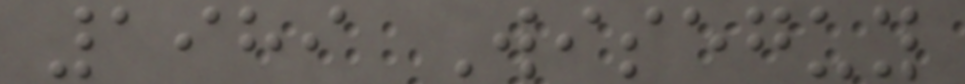1989 Wiseguy
